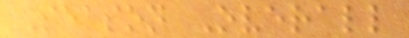Season Overall
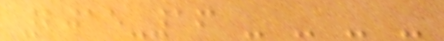2015-16 - - - -
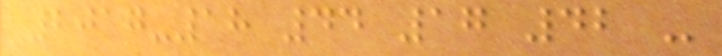2017-18 44 17 42 -
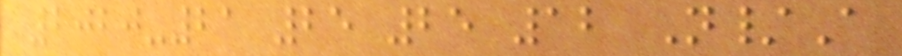2020-21 25 25 12 N/A
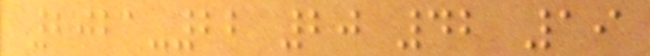2021-22 20 42 19
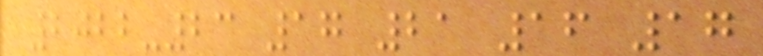2022-23 17 21 16 17
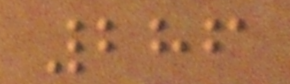286
